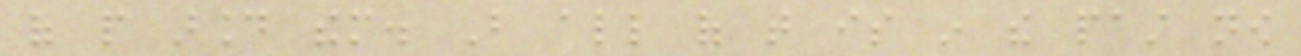of people around them. But all of that is in the past now
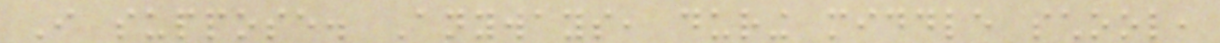I suppose. Anyways, during middle school,
